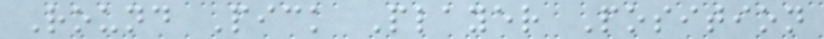Round Pick Player Position
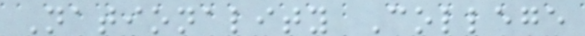Nationality College
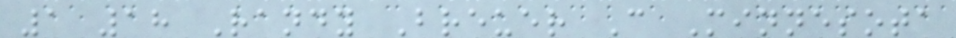1 18 Randy Breuer C Minnesota
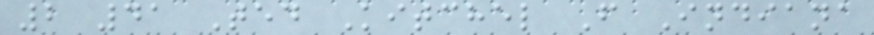2 41 Ted Kitchel F Indiana
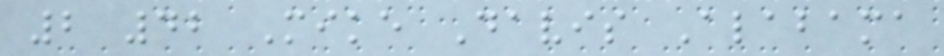2 42 Mike Davis Alabama
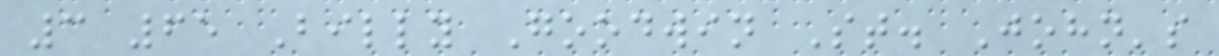3 65 Billy Goodwin St. John's
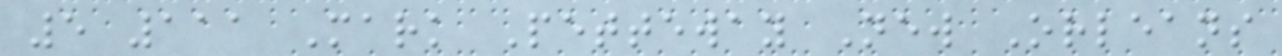5 111 Mark Petteway New Orleans
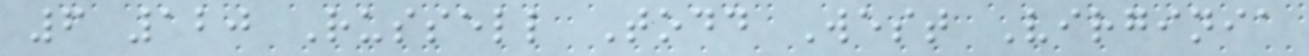6 120 Russell Todd West Virginia
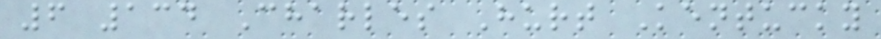6 134 Charles Hurt Kentucky
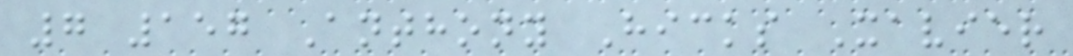7 157 Anthony Hicks Xavier
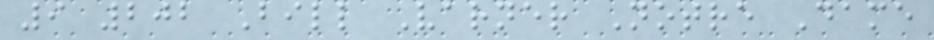9 202 Bill Varner Notre Dame
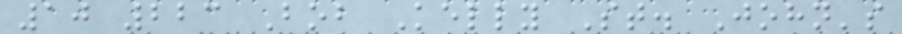10 223 Bob Kelly St. John's
